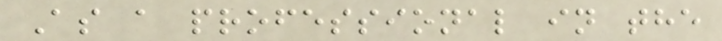As a professional in the
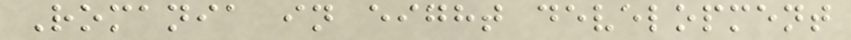Romania in eight development
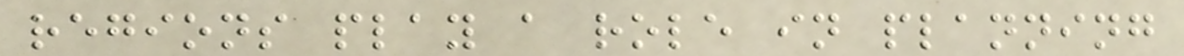regions play a role in planning
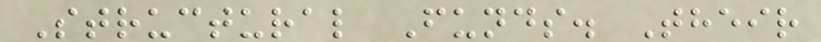Structural Funds. Their
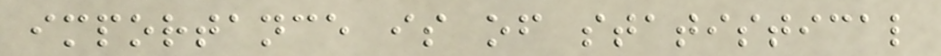importance is of statistical
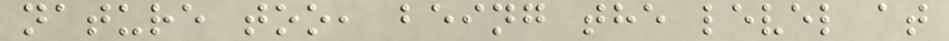nature too, being the level at
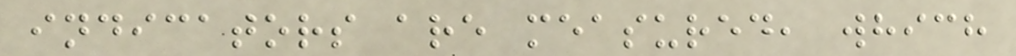indicators are measured, which
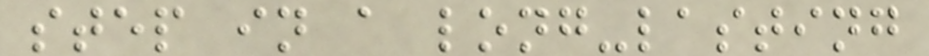step in a long-lasting
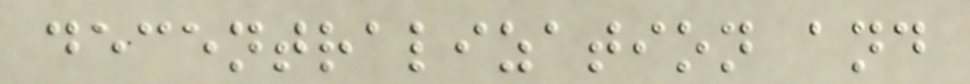decentralization and
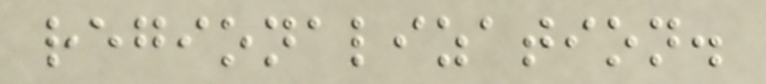regionalization.
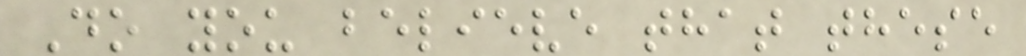Do you believe that these
